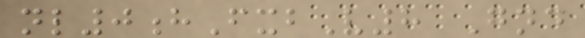nl0hFxbV8 Gnd
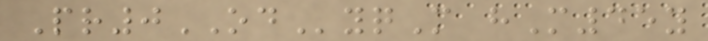Pr0ODyqM hM45y
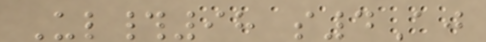Ul#98 s4Aj
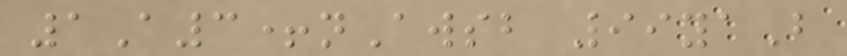1A3+nAwsb 99yaB
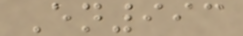En993
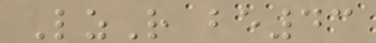LzR be43
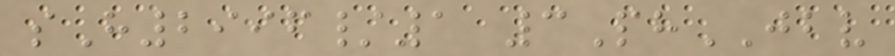sH2996/1 3PhJBV
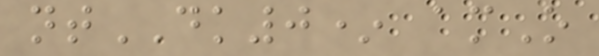ntDK0* amO
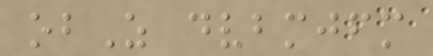obZ dvbmjfm
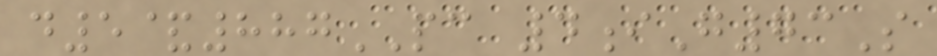d5&887PC 4iG73S
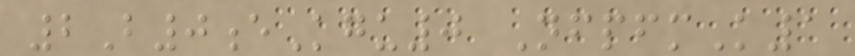2B0eKgu0 NfpfmK1
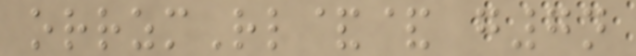orrzmRl&& g7n
